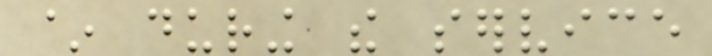~ during the service
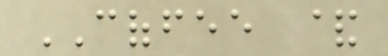COFFEE &
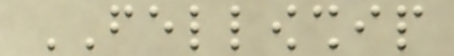FELLOWSHIP
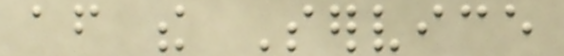after the Service
